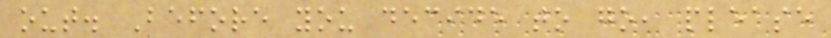out. Before you decide to go, please
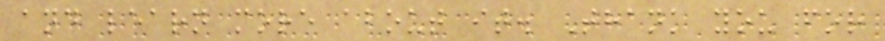and learn more about it. Thank you for
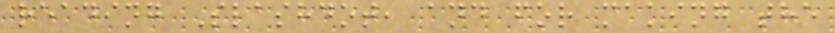reading Slashdot, and for making the
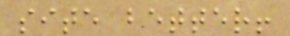site better!
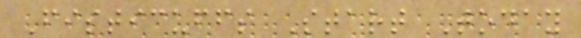Fisticuffs Start Today
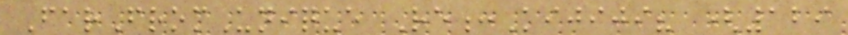FarFromUnique Re:Kijiji? (129
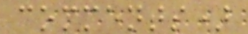comments)
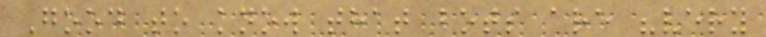Good to know that bots are "very
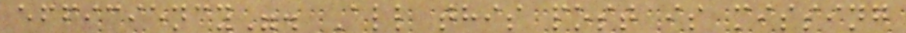efficiency". All this post is missing
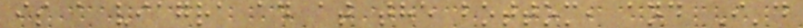is a viagra ad at the bottom, and I'd
